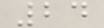24
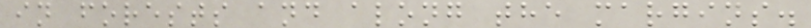in forests and along the margins.
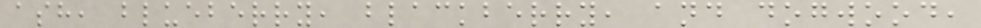ash, blueberry, blackberry, and dogwood,
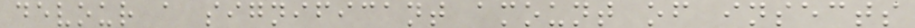devour a significant amount of insects
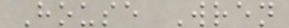House Wren
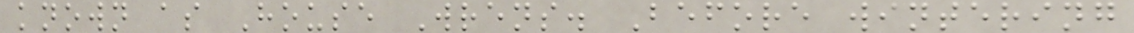known as House Wrens. Before wintering
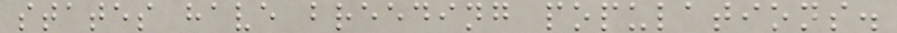states have breeding populations.
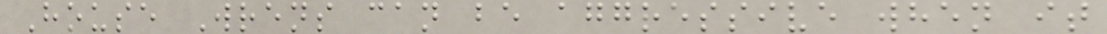House Wrens can be aggressive when it
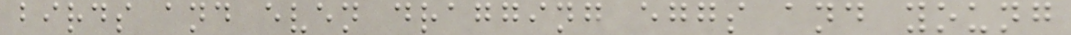birds and even dragging eggs and young
